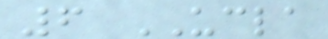6 UCLA
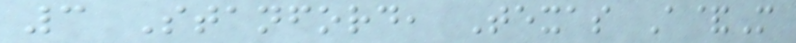3 Stanford, Texas A&M
